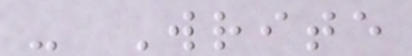- Write
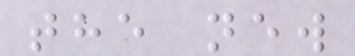the new
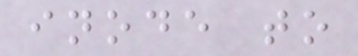inode to
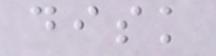disk
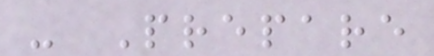- Prepare
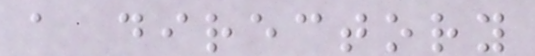a directory
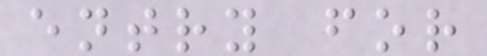entry for
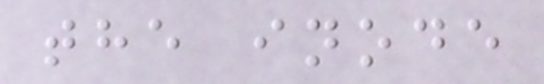the inode
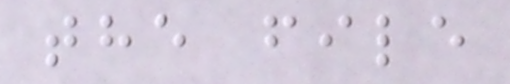the file
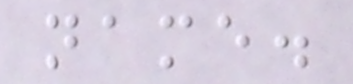name.
